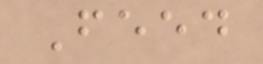Feed
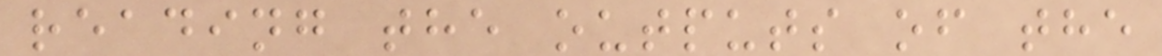reading the outputs of the
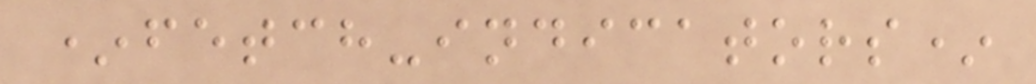*fetch-indicators*
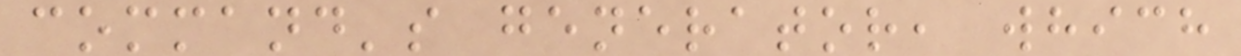command's generator, which
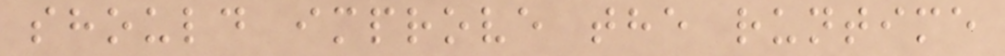should improve the runtime
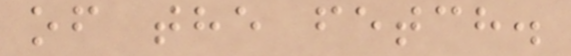of the fetch.
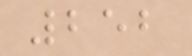252
